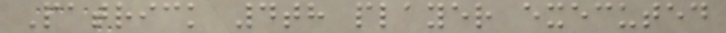Patrick 4th player executed
